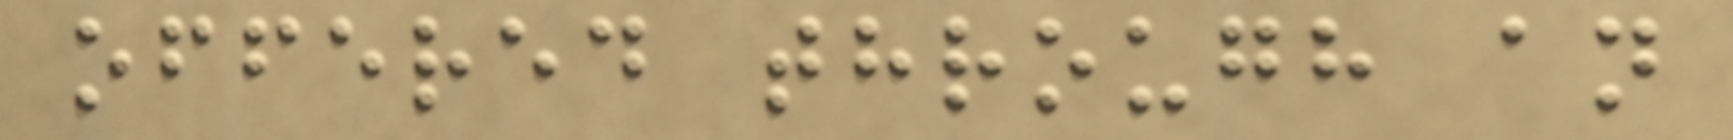offered through an
